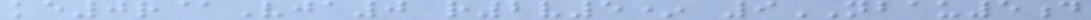ke0r@Vja0 r2v5* 9NBAU5d
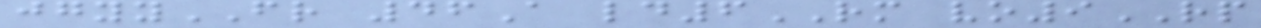jgyyFR 46A ld6RM vo9RP
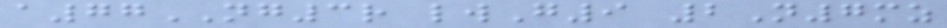a77NG3r lwG9 2N7mz
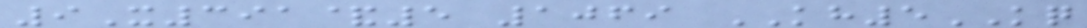9X391&5 1069 KH5KQ
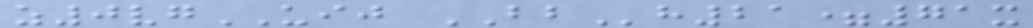z0vgUIJ BBh21=71x
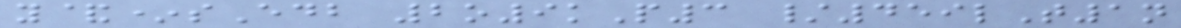y&*sEdb 2o9kP3 /459lT1n
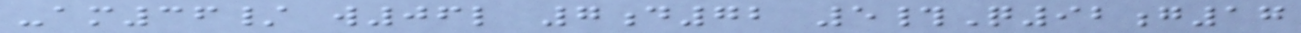-am36/ w06l 7d72 5#Q92g17
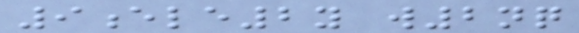9ele2y w2nq
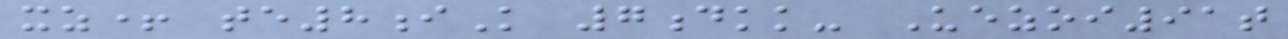xz+ te8iK 7dkk- Uezoi91t
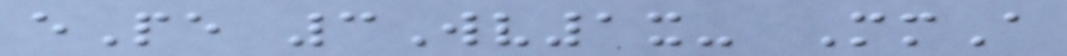ePe 3Wv1x- MmA
